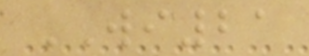WI21
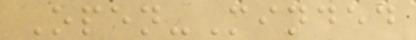Open-Minded
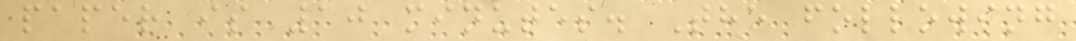paper is 10 minutes. The following
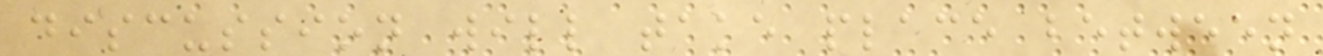discussion will take place between
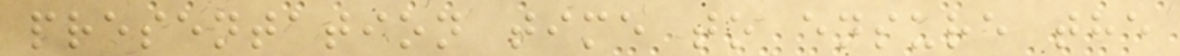presentation time to ensure the
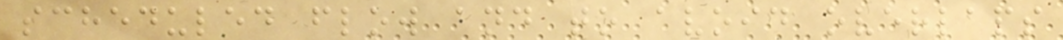scheduled flow and to avoid overlaps
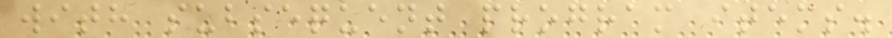with subsequent program items.
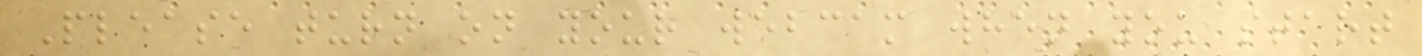Please turn on your webcam when you start
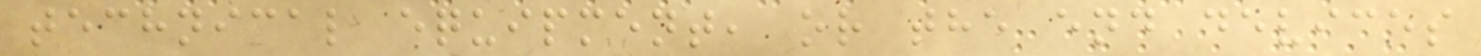technical equipment, or the end devices
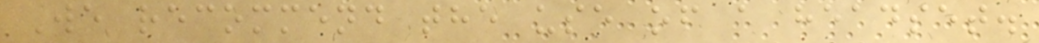We recommend the use of a headset.
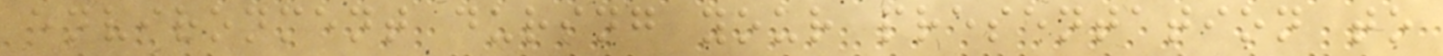environment during your presentation to
